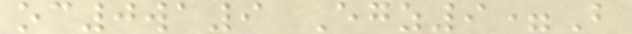oc0wa9 Egz9=B
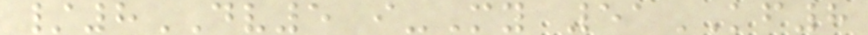/8DV5 i-My 51KF8
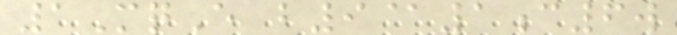1MqE b9@1c6w
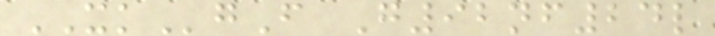XKgF G92nf24l
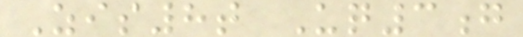Zis8t Uq3g
